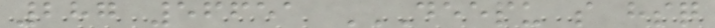287 56651 DEEPU S HSQ
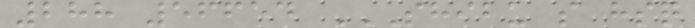288 56654 SHIBU S HSQ
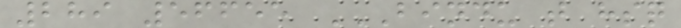289 56655 BINDU T HSQ
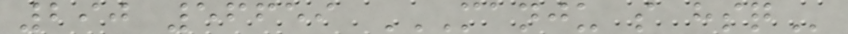290 56659 MANJU S HSQ
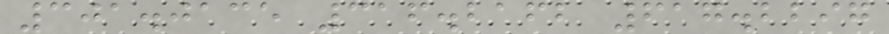301.0135 316.2162 617.2297
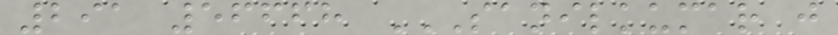291 56668 SANILKUMAR J
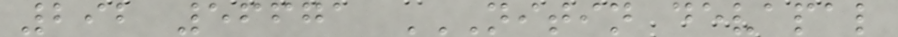292 56671 NITIN DEVAPAL
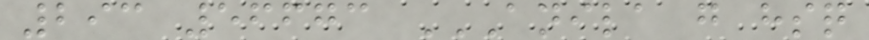293 56673 ANILA G HSQ
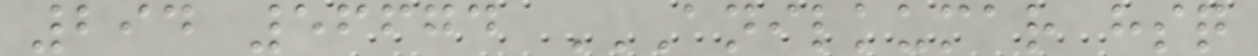294 56674 ANILKUMAR HSQ
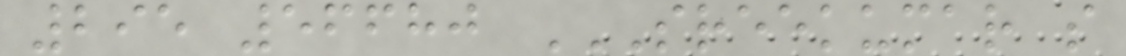295 56680 SREEKUMAR S
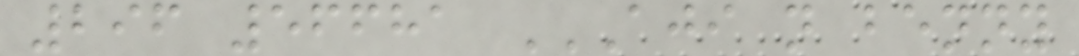296 56681 AJI N BENNY
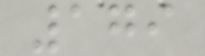179
